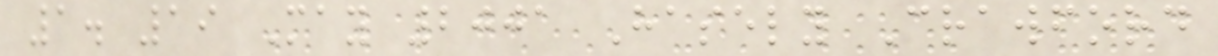1. 19 May 2001 Hasely Crawford
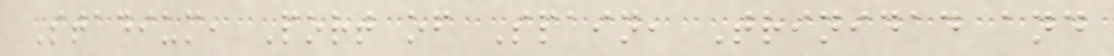Stadium, Port of Spain, Trinidad and
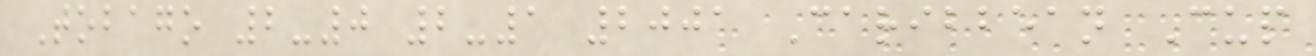Tobago 2-0 2-1 2001 Caribbean Cup
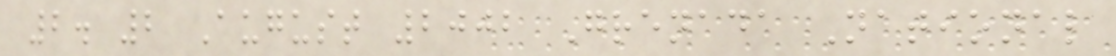2. 2 August 2002 Grenada National
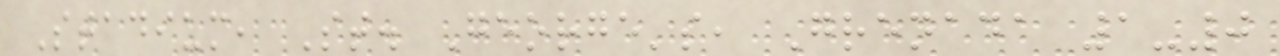Stadium, St. George's, Grenada 1-0
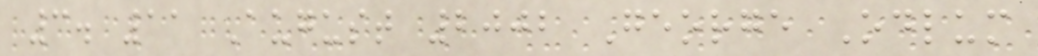3. 11 August 2002 George Odlum
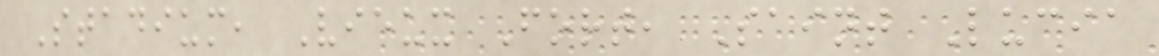Stadium, Vieux Fort, Saint Lucia
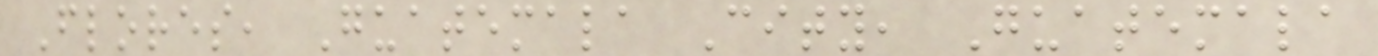Flores, Guatemala City, Guatemala
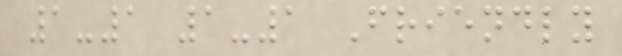1-1 1-1 Friendly
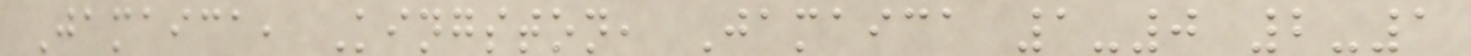Jamaica, Kingston, Jamaica 1-0 2-1
